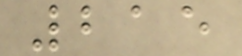215
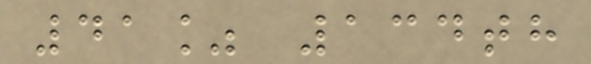41% 134th
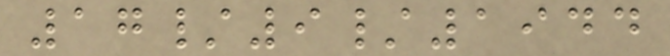17/9/1944
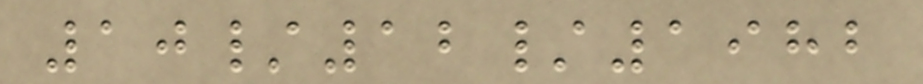10/12/1982
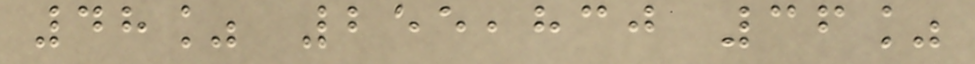48% 255,830 36%
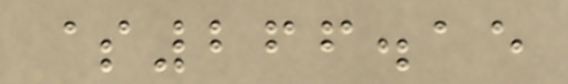$266.15
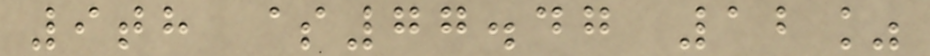9th $77.47 12%
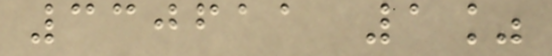330611 1%
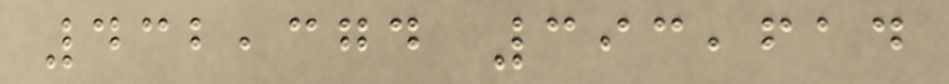432,374 393,614
